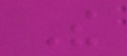The
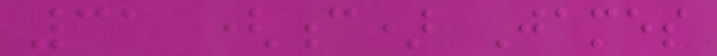31 (c) James
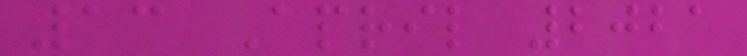13 April 2021
